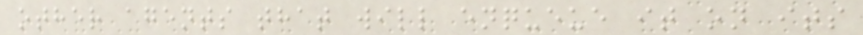other agents that will enqueue it on its
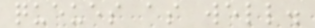queues as well.
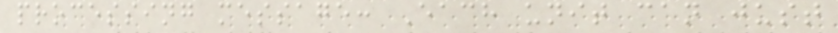processing message: Each unit can just
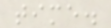time.
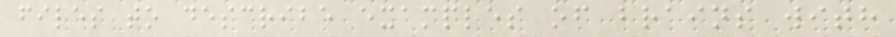files to describe examples of brains with
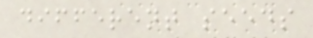different seeds
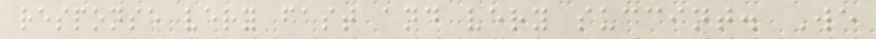response very fast and very succint. We
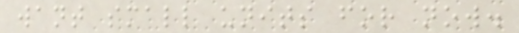want small units for now.
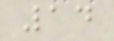14
